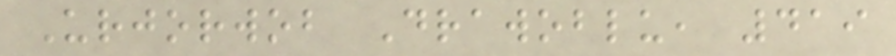Urjorwob Drawoblu, 419
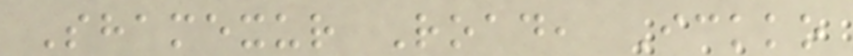Shamexur Road, Ickko
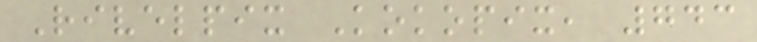Rivelpix Kokopix, 743
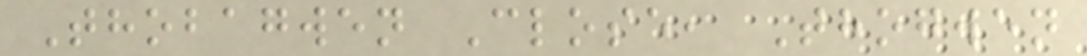Thobagwen Close, Thogwen
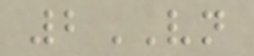2VN
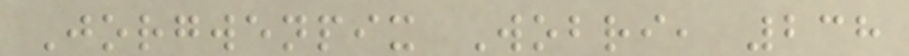Jorgwenpix Wobri, 238
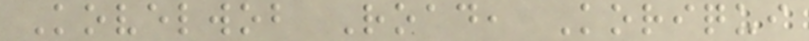Kovelwob Road, Koriqui
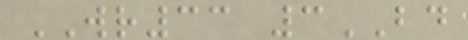WR33 3BD
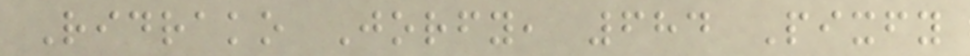Ridrako Jorfy, 684 Pixfy
